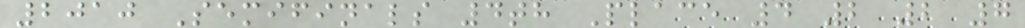2010 Semifinals 4th Place 4 2 2 7
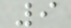9
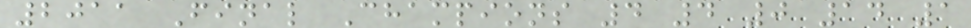2011 Final Champions 4 4 0 14 1
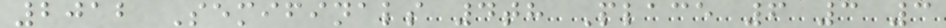2012 Semifinals 4th Place 6 3 3
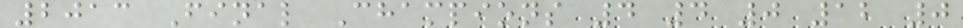2013 Final Champions 4 4 0 12 0
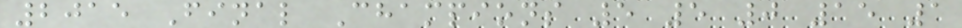2015 Final Champions 5 5 0 15 1
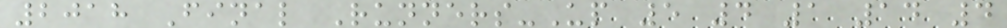2018 Final Runners-Up 5 4 1 14 4
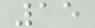15
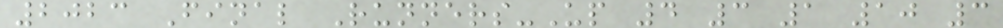2023 Final Runners-Up 4 3 1 10 3
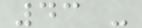43 -
